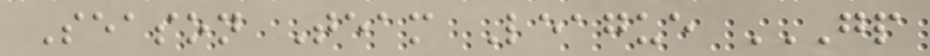Season Team League GP
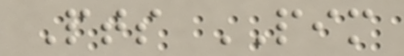Pts PIM
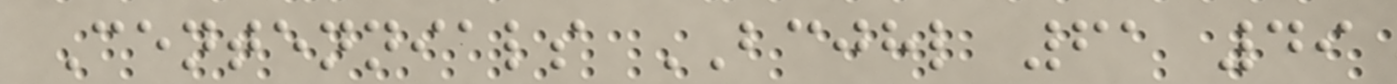Centennials BCJHL 61 49
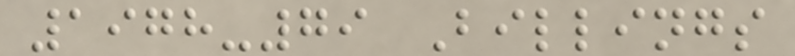1978-79 Billings
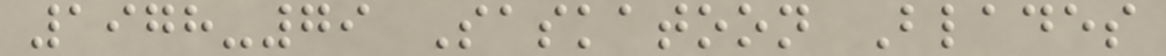1978-79 Saskatoon Blades
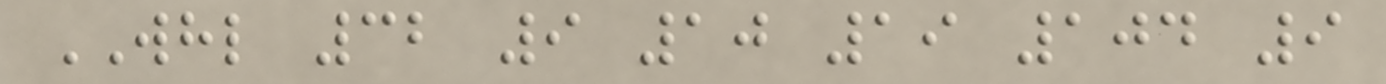WHL 32 9 10 19 104 9
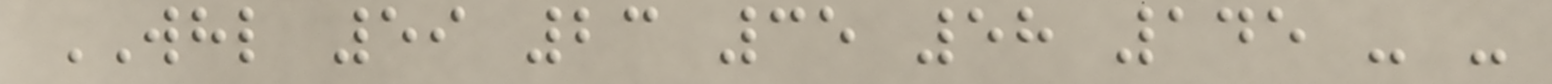WHL 59 23 35 58 145 - -
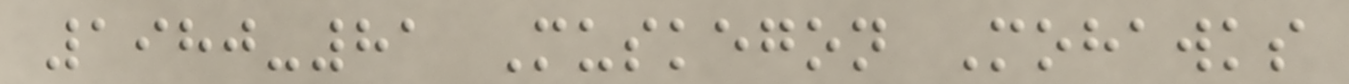1980-81 Muskegon Mohawks
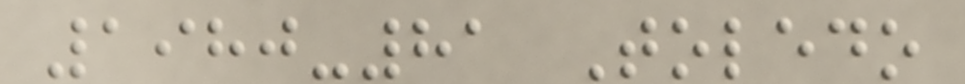1980-81 Toledo
